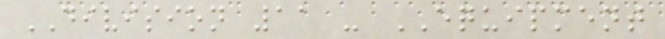DIVISION 11 - EQUIPMENT
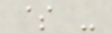$ -
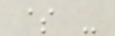$ -
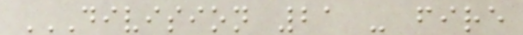DIVISION 21 - FIRE
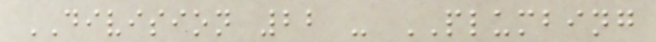DIVISION 22 - PLUMBING
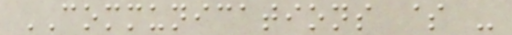COMMUNICATIONS $ -
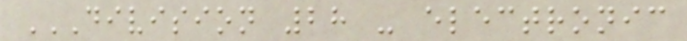DIVISION 28 - ELECTRONIC
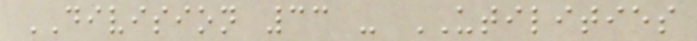DIVISION 33 - UTILITIES
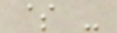$ -
